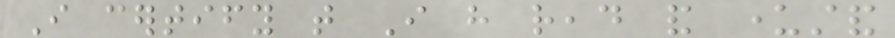I certify that I have read and understand
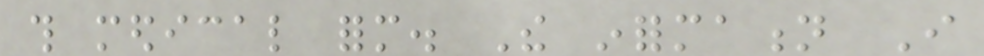this medical form. The information I
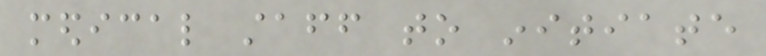medical staff to initiate
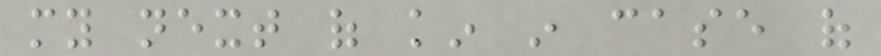my next of kin in case of
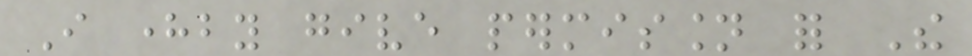I hereby give permission for The
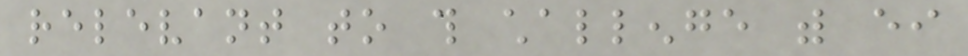relevant to this challenge with either
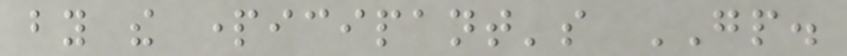by the participant's GP.
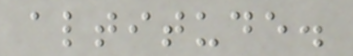altitude.
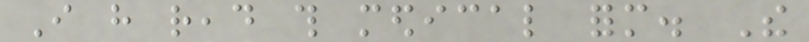I have read this medical form. The
